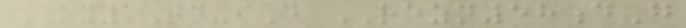KX1Td-iD REZN58dG
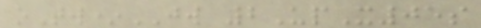oTw*JW 2UpX05s
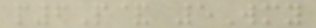p6P& 5Wmy
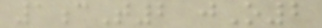1cT2 jO2
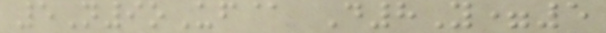5N9oUf@ D8Y=5
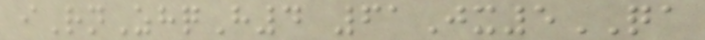iRnZhqH4 61Jx5QA
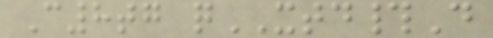C8tg qXTD#D
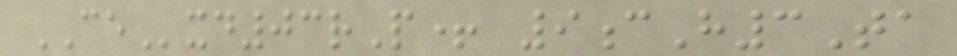CExd03rP+ 9cH3Ta
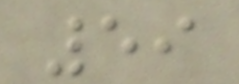59
